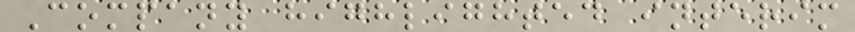Company highlighted interim
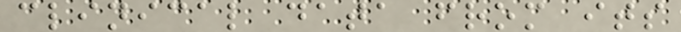clinical data from its
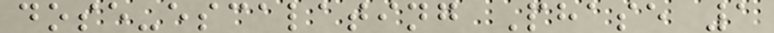dose-escalating Phase 1
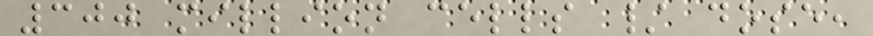300 million cells / dose,
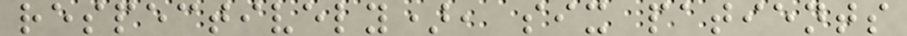respectively), six patients
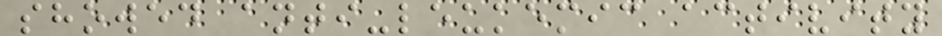showed anti-leukemic activity
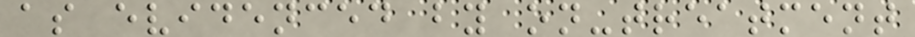as evidenced by on-treatment
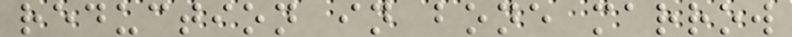reduction in bone marrow
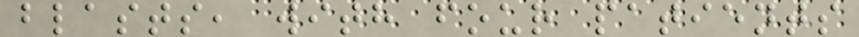blasts, with four patients
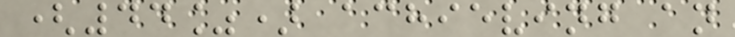(44%) achieving an
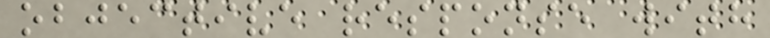objective response with
